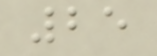25
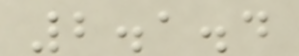2.1.4
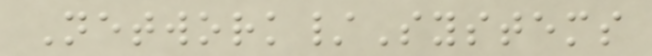Network/Systems
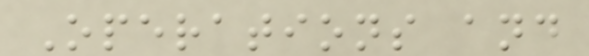Operations and
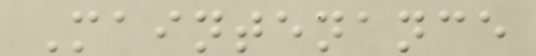Maintenance
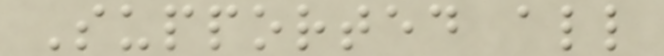Supported all
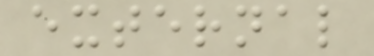external
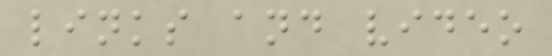links and video
